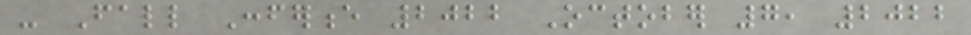- Fall Conference 2022 October 7, 2022
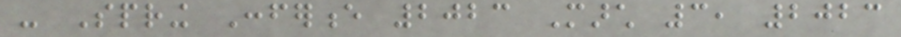- Spring Conference 2023 March 3, 2023
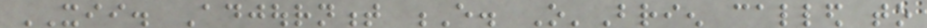XII. Adjournment E. O'Brien called to
